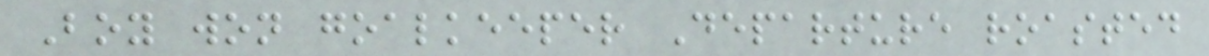Boy won goalkeeper Departure roasted
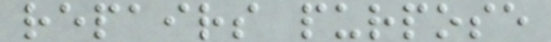repairs purpose
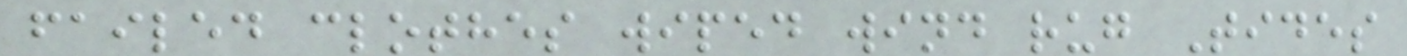failed clothes wiped wind rug Tides
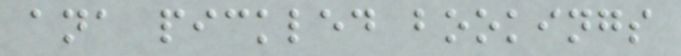ana pickled bookings
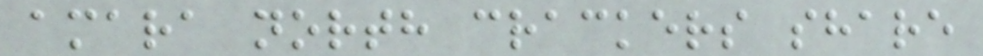amara north crackers share
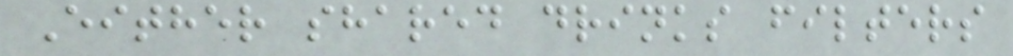Either shared drinks filters
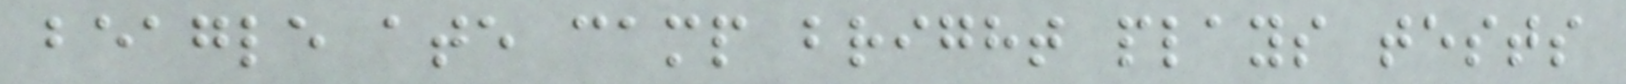beagle ate camp bright plays tests
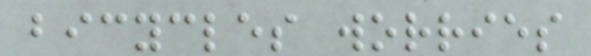bicycles worries
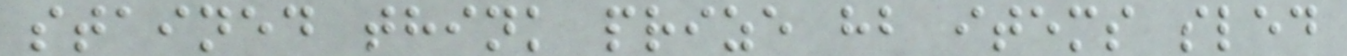stained think prize hb items sled
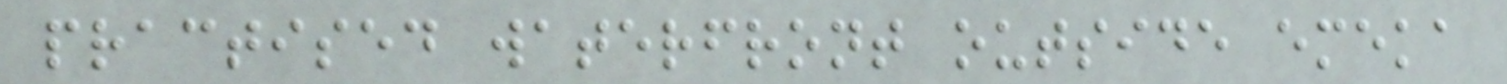practised waterfront outside emeka
